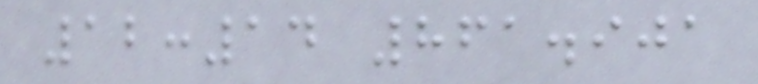12:14 861.901
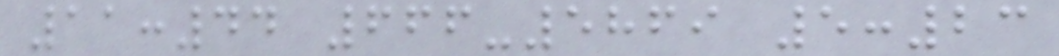11:44 666-5869 5:23
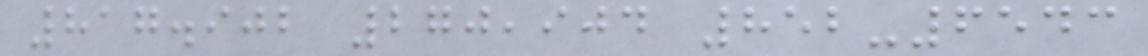817.902 270,904 852-6543
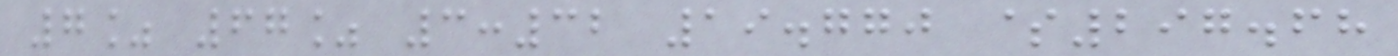7% 67% 3:32 19.770 $297.68
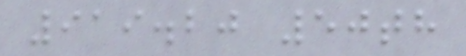919.20 50th
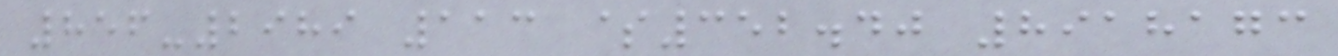856-2989 113 $352.40 8918173
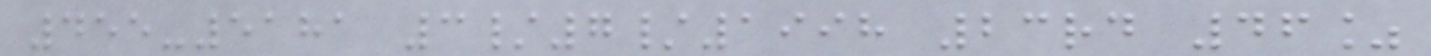455-5181 3/7/1998 23rd 46%
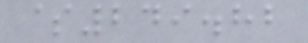$249.82
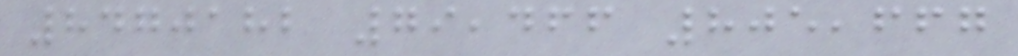8470182 79,466 805,667
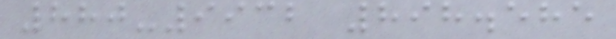880-9932 898.585
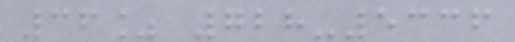36% 728-5336
